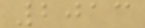2013
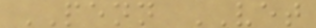PENN VET
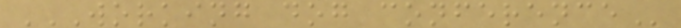WORKING DOG CONFERENCE
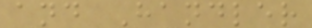and Handler
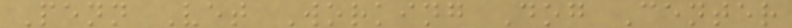Penn Vet Working Dog Center
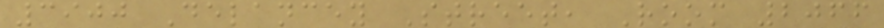3900 Delancey Street, Room 2066
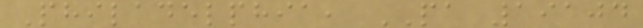Philadelphia, PA 19104
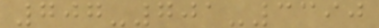707-701-3390
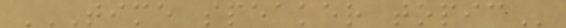TIME SPEAKER TOPIC
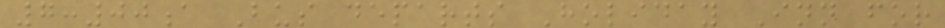7:00a Bus departs Holiday Inn for
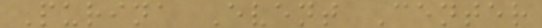Purina Event Center
